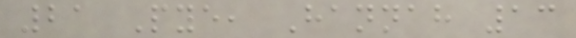21 Pye, Hannah 13
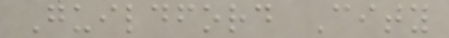Guildford City
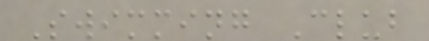Swimming Club
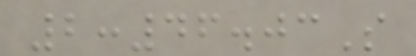2:46.03S
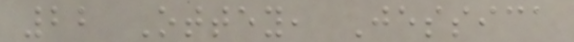22 Ottey, Jessica
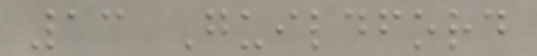13 Guildford
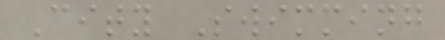City Swimming
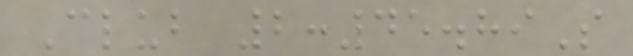Club 2:45.89S
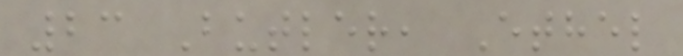23 Butler, Ethel
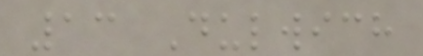13 Dulwich
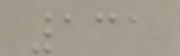131
